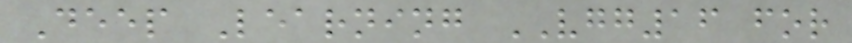Deep Learning VGG16 for
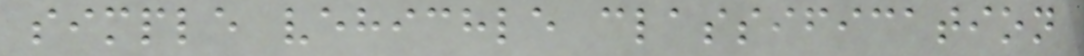simple vehichle classification
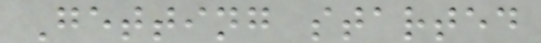Getting started
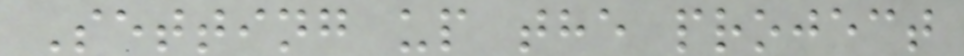Setting up the project
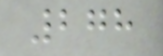278
